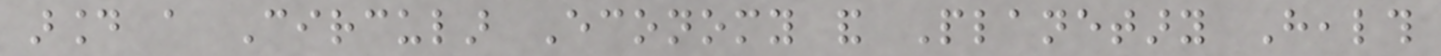around a Circular Economy and Planetary Health
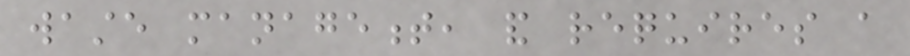waste management, and requires a
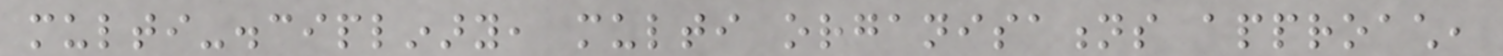multi-disciplinary, multi organisations approach,
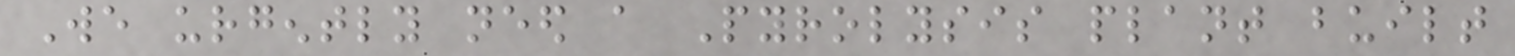We urgently need a Pyrolysis plant built
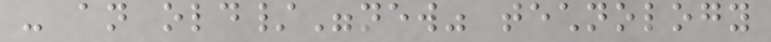- an old/"new" technology
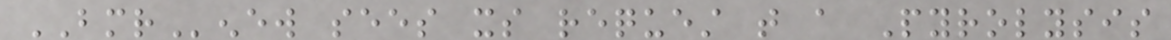BMRenew sees its request that a Pyrolysis
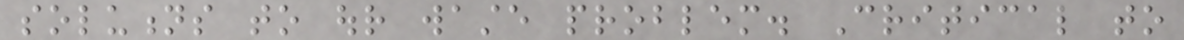solutions to our waste problem. Critical to
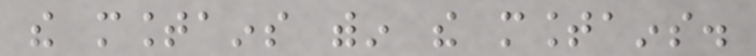the mountains within the mountains.
